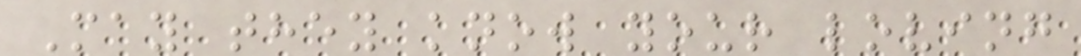May they know your loving
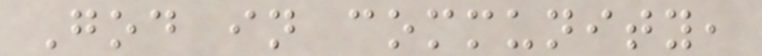God in community,
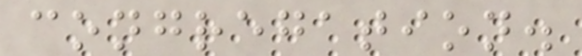congregation.
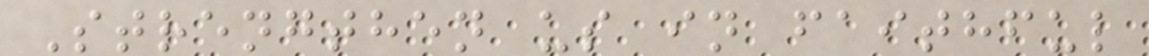Strengthen us in faithful
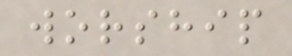worship
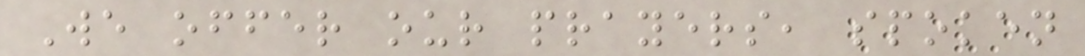We offer our prayers, spoken
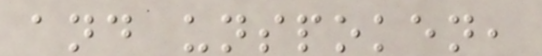and unspoken,
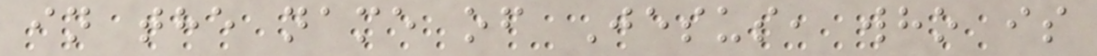in the name of Jesus, who is
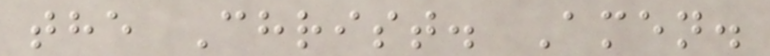the Christ. Amen.
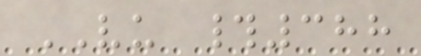VU #388
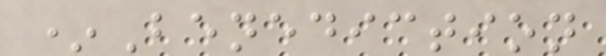*Benediction
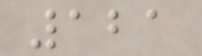121
